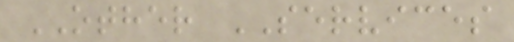OTHER SERVICES
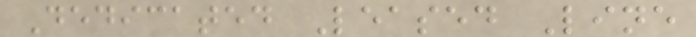Dedicated Leased Line
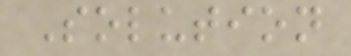Solution
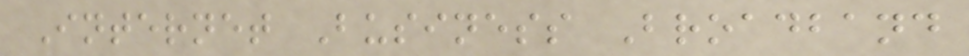Internet Business Broadband
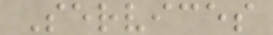Services
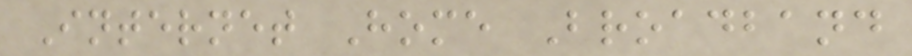Internet Home Broadband
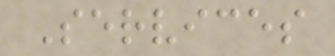Services
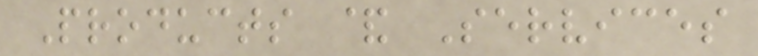Products & Services
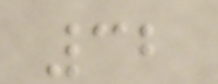32
